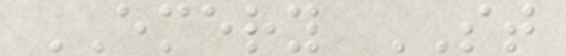EMERY ST
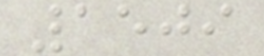1509
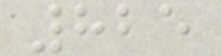825
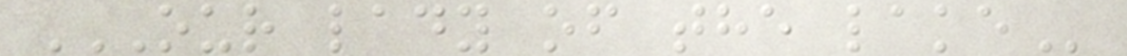OUR LADY OF THE LAKE
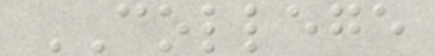COLLEGE
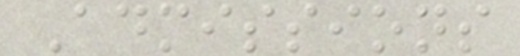Admissions
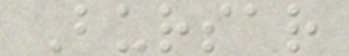Bursar
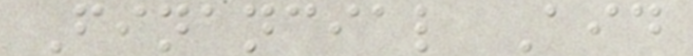Financial Aid
